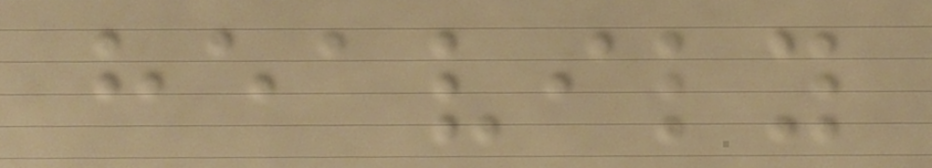heavily
